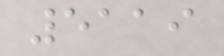5119
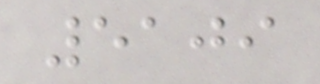5109
